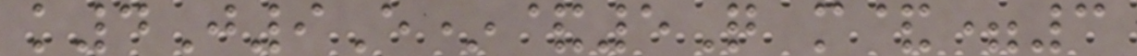k4J9E*&5Q m&=3
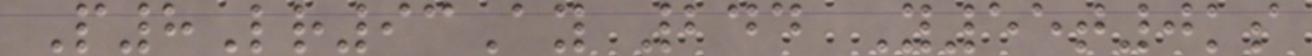P8Lr93Ay 244 Y55t0ks
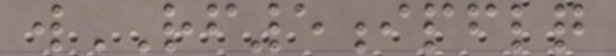wRF5ipflq
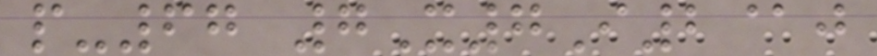p-67 7X7I2@j
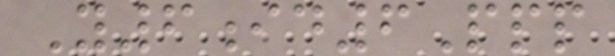Y6id6Ppp
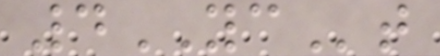4YCt
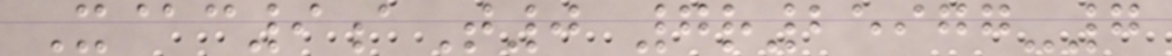X@c9aT0 7r25977-7
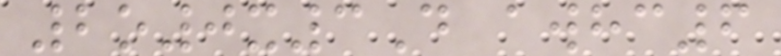2o0x3D awhc6
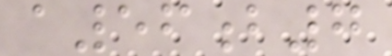a56b7
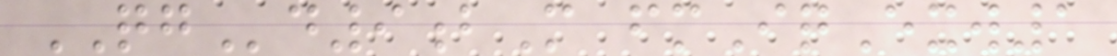QGd9bM fmIqExw1
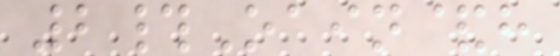2#Oain&h
